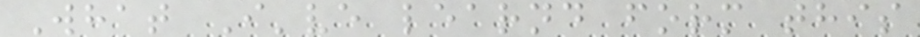What I've learnd form this
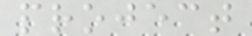project
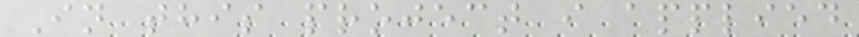In this project i applied
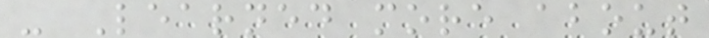- Learned more about
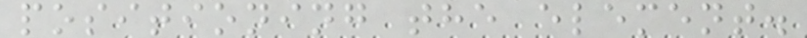positioning the element.
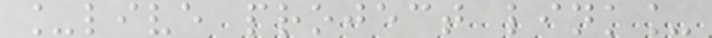_live project link_
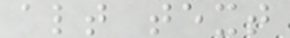alt text
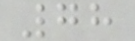78
